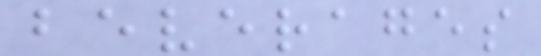beverages
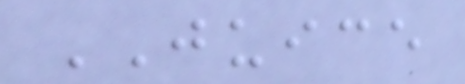JUICE
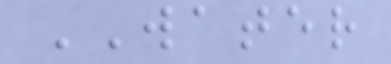WATER
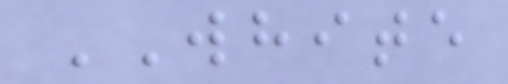WHITE
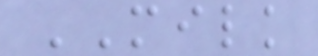MILK
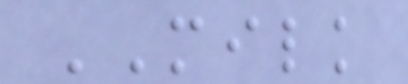MILK
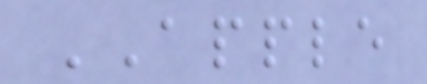APPLE
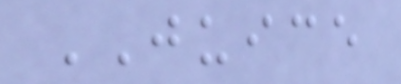JUICE
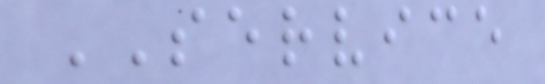SERVICE
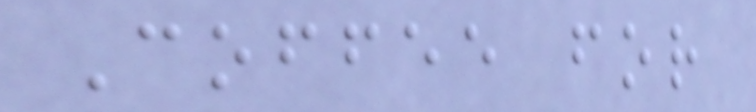Coffee for
